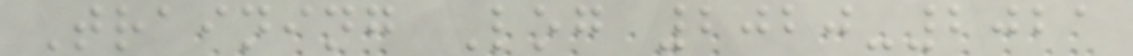Training Log 2020-2021
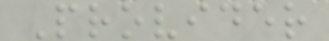Provider
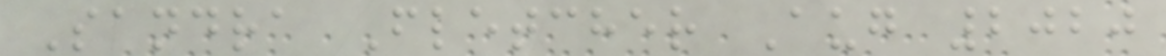Sandra Fletcher Aug 2020
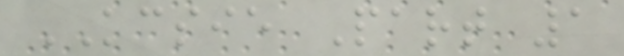KCSIE Part 1
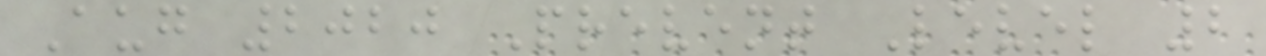Aug 2020 Prevent Level 2
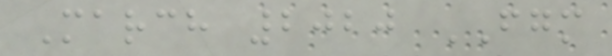March 2020 FGM
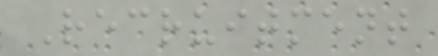Recruitment
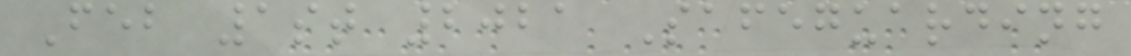Feb 1st 2021 Safeguarding
